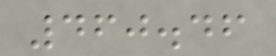460.46
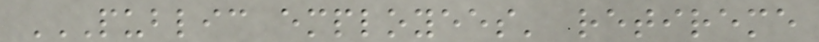PUBLIC EMPLOYEES' RETIREME
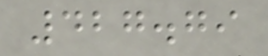427.79
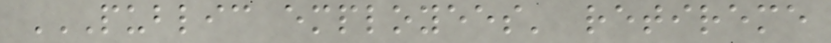PUBLIC EMPLOYEES' RETIREME
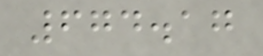674.17
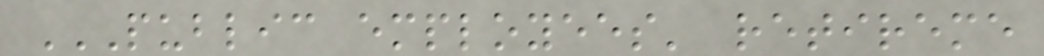PUBLIC EMPLOYEES' RETIREME
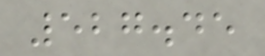527.45
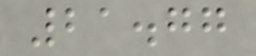21.77
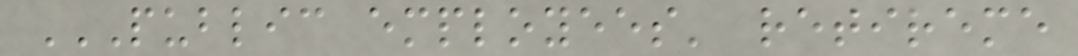PUBLIC EMPLOYEES' RETIREME
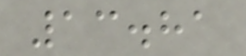13.81
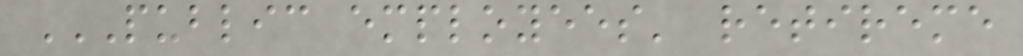PUBLIC EMPLOYEES' RETIREME
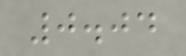0.04
